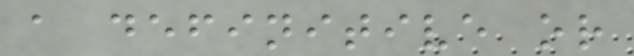a definitive or
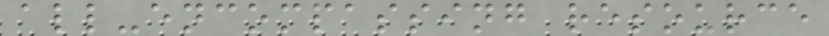all-encompassing resource
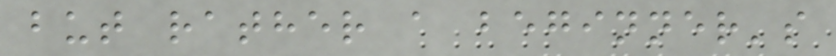but rather a beginner's
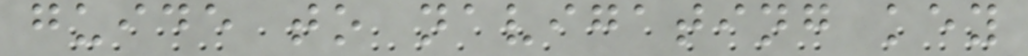guide to navigating key
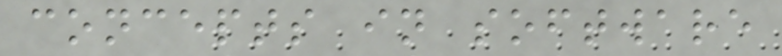concepts in software
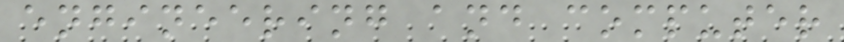engineering and computer
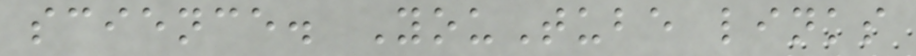science. YouTube links
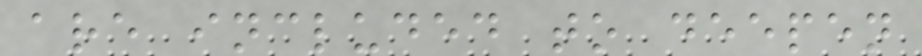are included to deepen
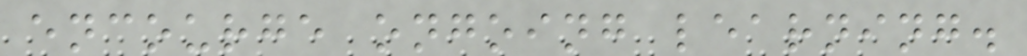encourge ongoing learning.
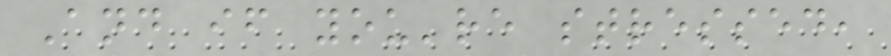And if you're stressed,
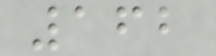162
